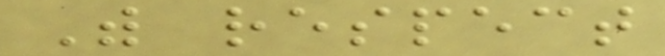With respect
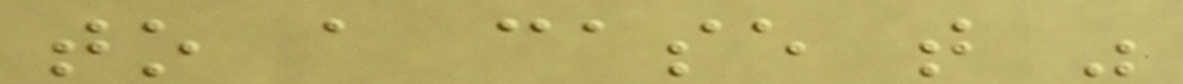to a case that was
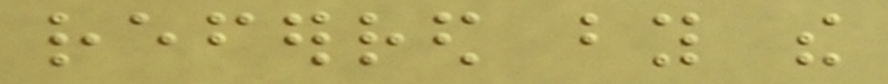referred by the
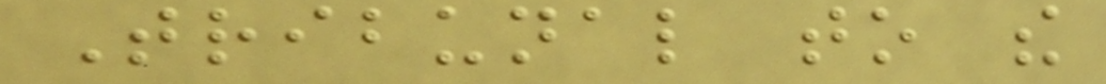Tribunal to the
